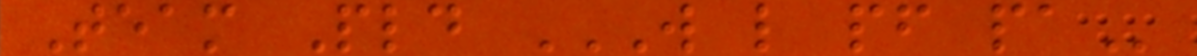Team Pld W L PF PA
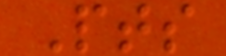Pts
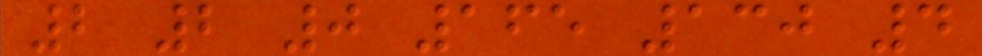2 2 0 165 130 4
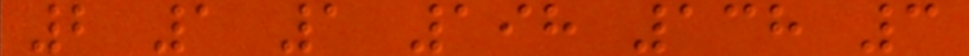2 1 1 198 138 3
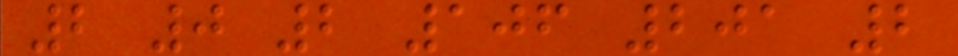2 0 2 106 201 2
